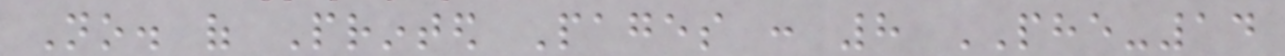No. of Printed Pages : 8 PHE-14
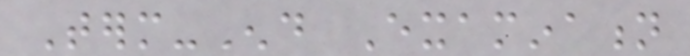Term-End Examination
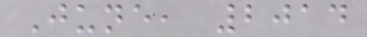June, 2014
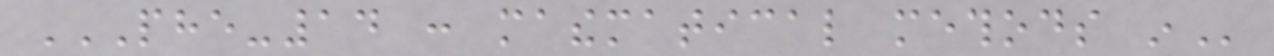PHE-14 : MATHEMATICAL METHODS IN
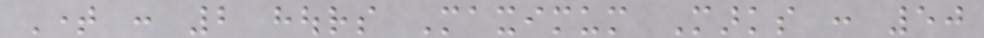Time : 2 hours Maximum Marks : 50
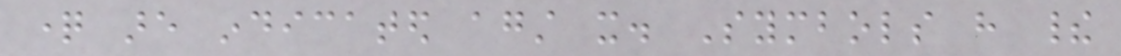question are indicated against it. Symbols have their
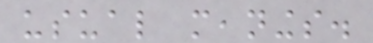usual meanings.
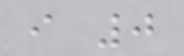i 0
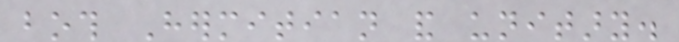both Hermitian and unitary.
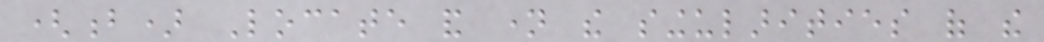(b) Locate and name the singularities of the
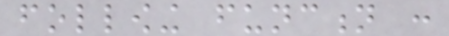following function :
